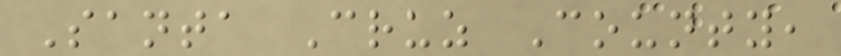Santa Cruz County,
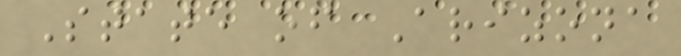State of Arizona
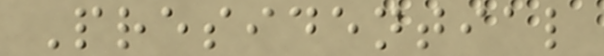Presidential
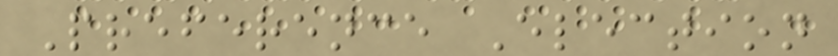Preference Election
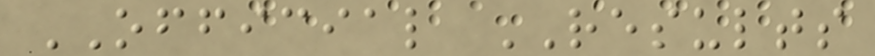OFFICIAL RESULTS
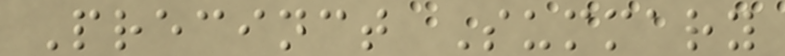Precinct Summary
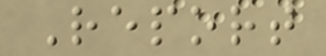Report
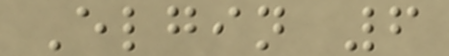Elgin 6
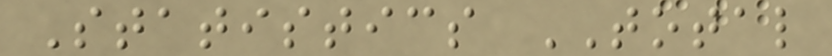Statistics TOTAL
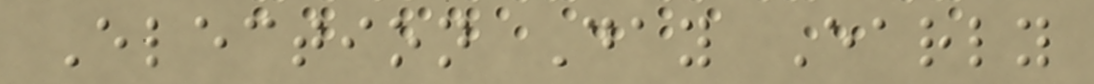Election Day Early
